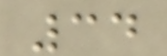34
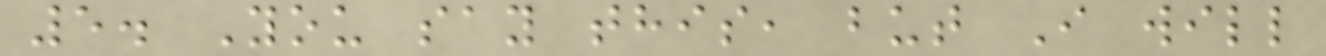5. You say this, but I will
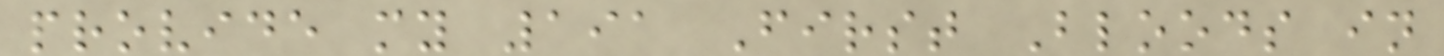provide my 191 First Bloods in
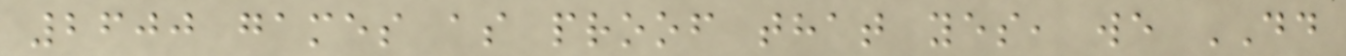2600 games as proof that yes, we DD
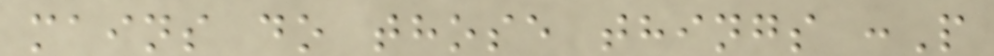mains do those things :P
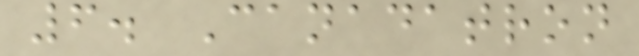6. Canadatron
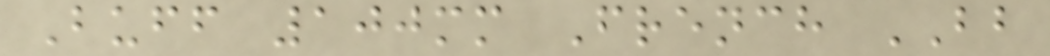Buff 100mm French BB
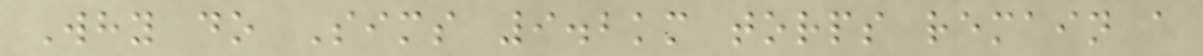Why do Sims 9.2km torps remain a
